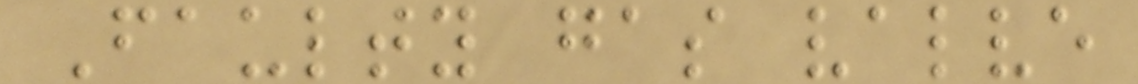Faulty gas valve
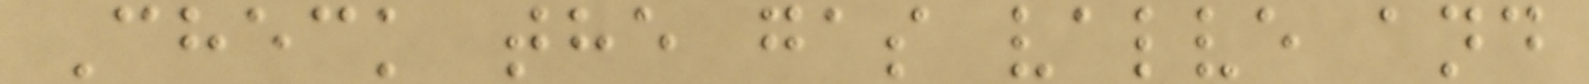Check the gas valve and
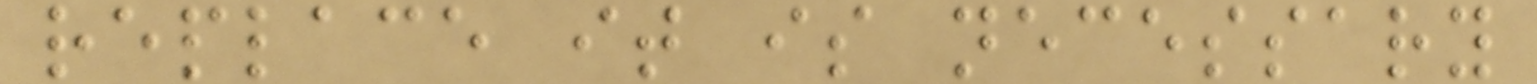replace it is necessary
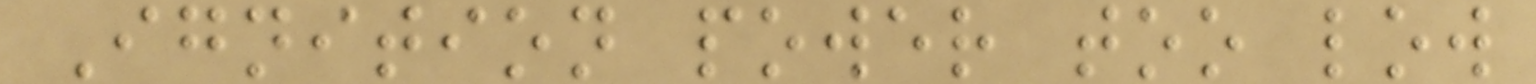Ignition power too low
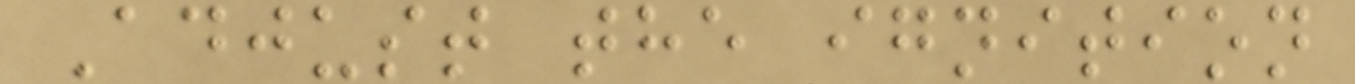Adjust the ignition
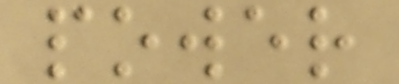power
